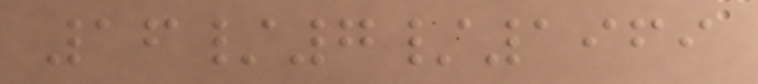16/7/1969
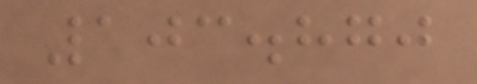103.870
